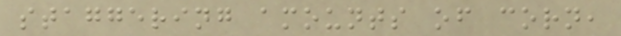staggering amounts of corn,
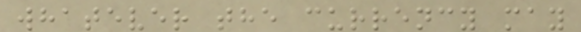whatever the currency may
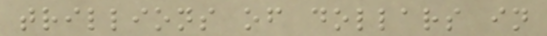trillions of dollars in
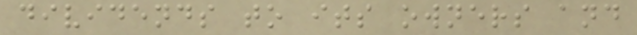dividends to its owners and
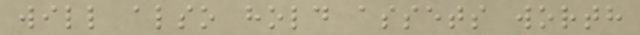will also hold assets worth
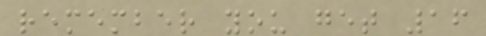remember you get 16
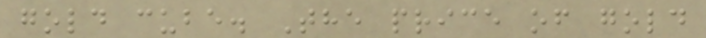gold cube. The price of gold
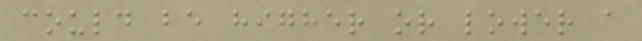could be higher or lower a
